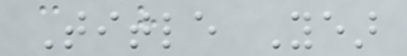Title Year
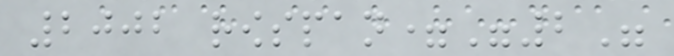2002 rowspan="2"
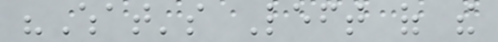"What's Left of the
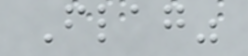Flag"
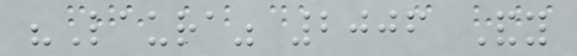"Laura" 2006 Andy
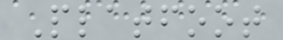Platfoot
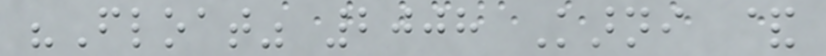"Float" 2008 Karni &
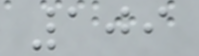109
